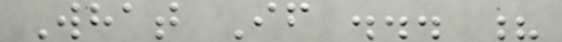What If ... ?
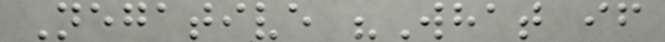Negative "What if
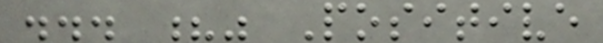... ?" Positive
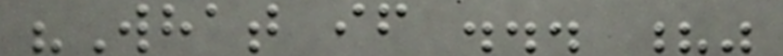"What if ... ?"
